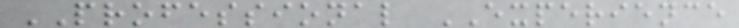PROFESSIONAL EXPERIENCE
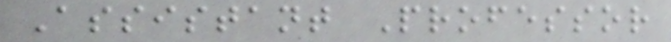Assistant Professor
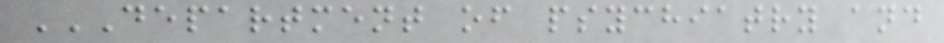DEPARTMENT OF PSYCHIATRY AND
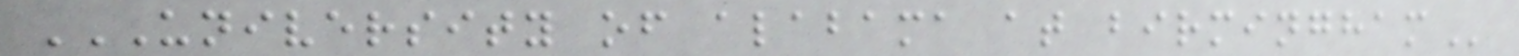UNIVERSITY OF ALABAMA AT BIRMINGHAM
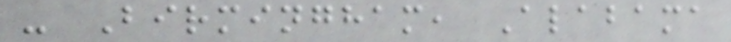- Birmingham, Alabama
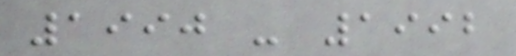1990 - 1992
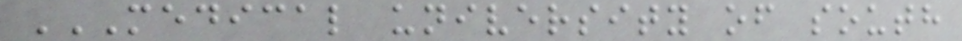MEDICAL UNIVERSITY OF SOUTH
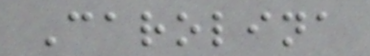Carolina
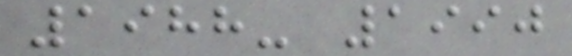1988- 1990
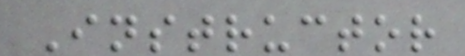Instructor
